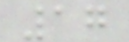17
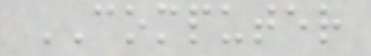COMPUTER
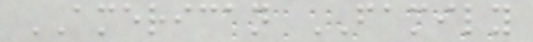AMERICAN FAMILY
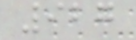927
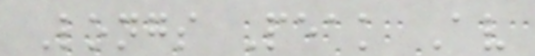Longs Peak Av
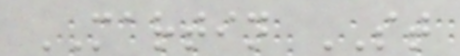MARTIN ST
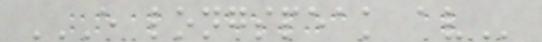E LONGSPEAK AV
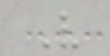V
